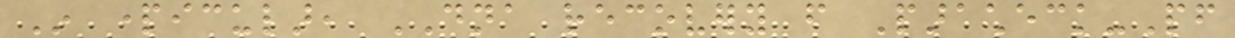In particular, DNA recovery from Paracheck-Pf
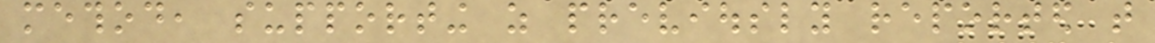method, supporting as previously reported that
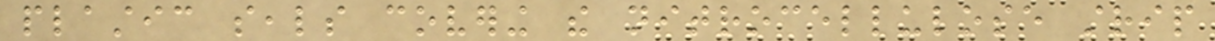plastic seals covering the nitrocellulose strip
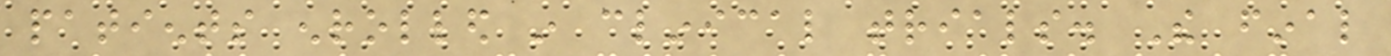patients enrolled in clinical trials. The final
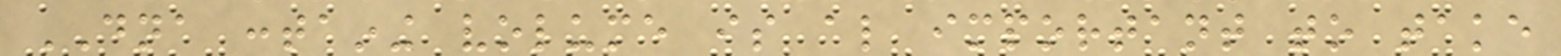DNA containing volume is also important to take
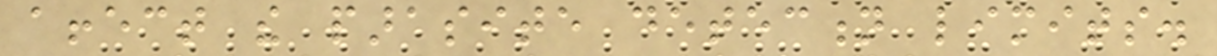affect the parasite detection limits.
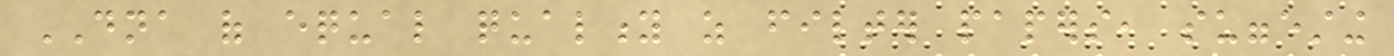DNA of equal quality as filter papers, suggesting
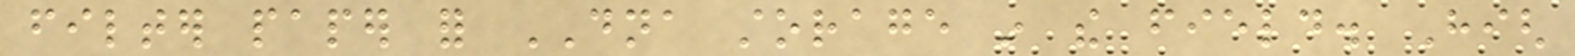filter paper for DNA storage in the field. High
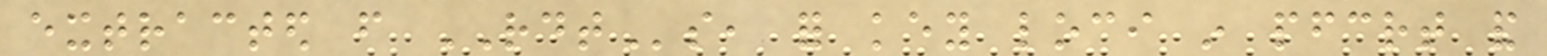extracted from RDTs, for key loci in pfcrt and
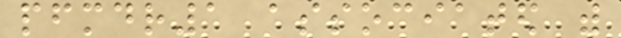pfmdr1 associated with
